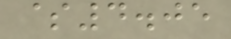$4.05
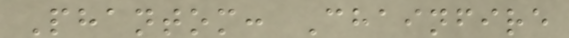Phantom: Chainfire
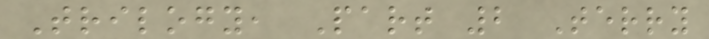Trilogy, Part 2 Terry
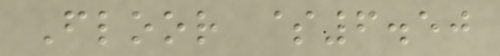Floor $6.50
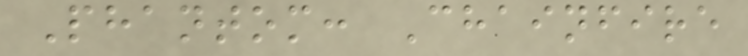Phantom: Chainfire
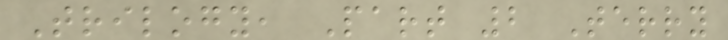Trilogy, Part 2 Terry
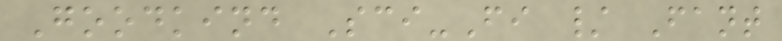Goodkind Sci-Fi / Fant
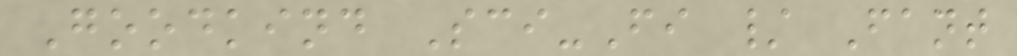Goodkind Sci-Fi / Fant
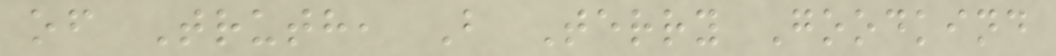of Truth, B Terry Goodkind
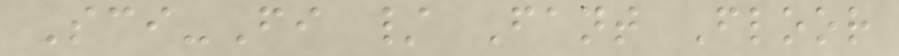Sci-Fi / Fant Floor
